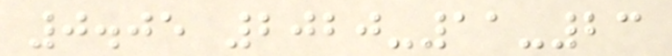0.05 2020-11-23
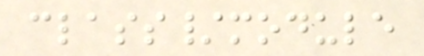class/module
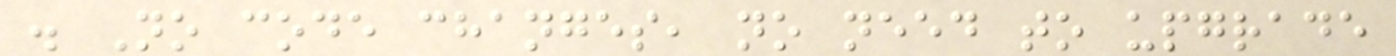. No code changes, no need to upgrade
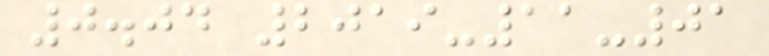0.04 2019-11-01
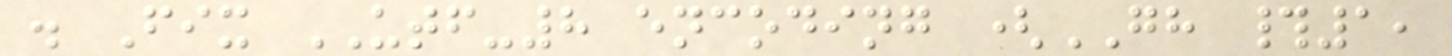. Fix UTF-8 encoding (GH #1,
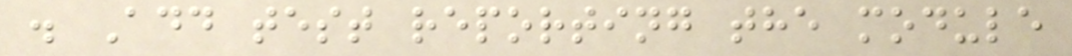. Add test reporting the module
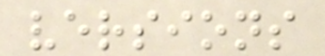versions
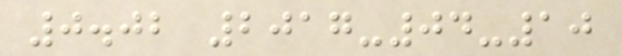0.02 2017-04-10
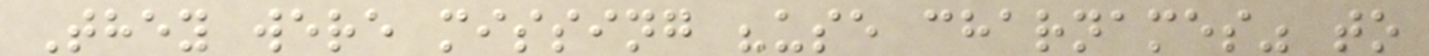They were missing "use charnames" to
